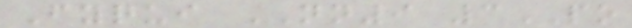Fyqui NN9 3PO
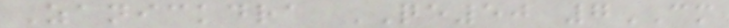Zanickdra QE50 7CM
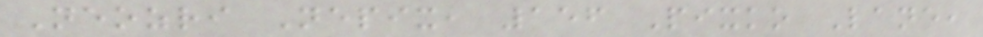Neozri Nepix, 156 Pixko Lane,
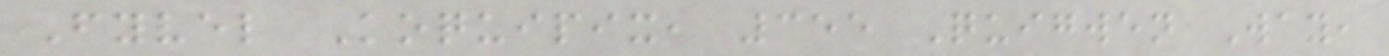Fyvel Koquipix, 355 Quigwen Way,
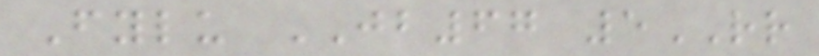Fylu JB67 5RR
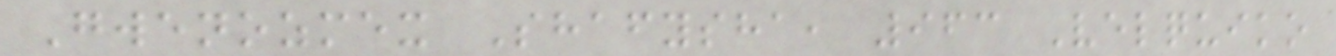Gwenozmex Shafysha, 963 Velquiko
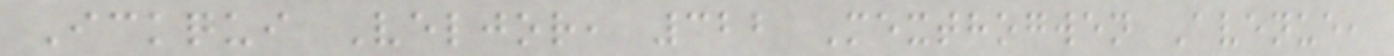Ickqui Veljor, 322 Mexthogwen Avenue,
